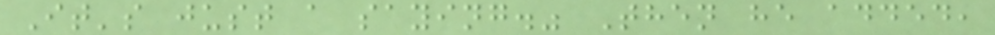It's just a saying." Then he added,
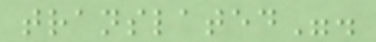translated".
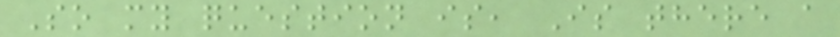So my question is, Is there a
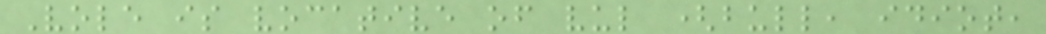Vole is vocative of vul (bull, idiot,
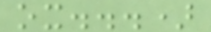ox...)
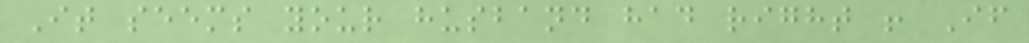It seems your husband had right ! If
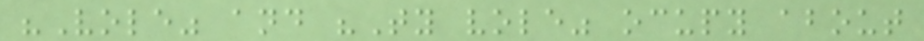"Vole" and "Ty vole" ocupy about
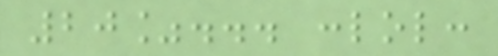20%... :lol:
